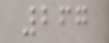267
